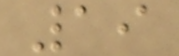19
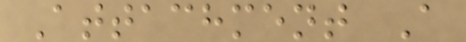Attachment A
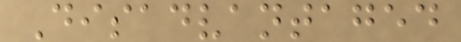Disadvantaged
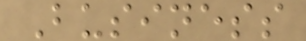Business
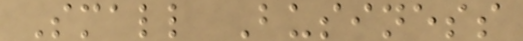Small Business
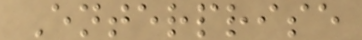Enterprise
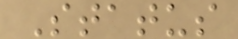Status
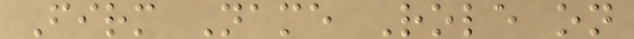Firm Name Role on
